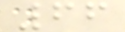66
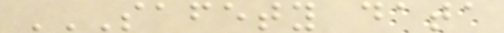SAFETY DATA
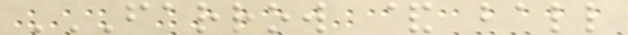FARROW & BALL
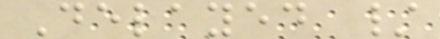Delayed /
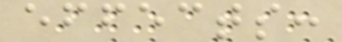effects:
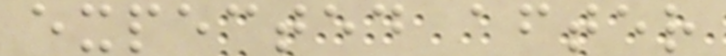expected after
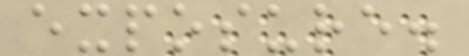exposure.
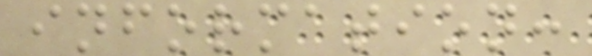information:
